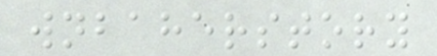wnbaherstory
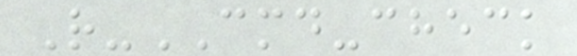R-CMD-check
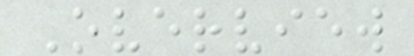Overview
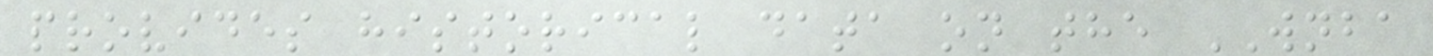provides historical data on the WNBA
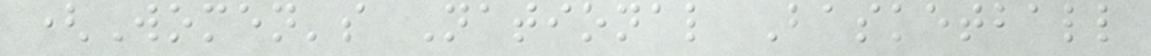(Women's National Basketball
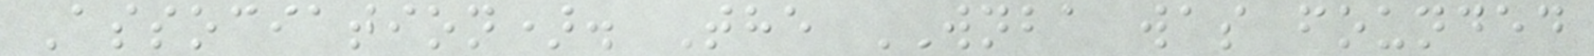Association). The WNBA was founded
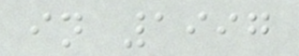in 1997
